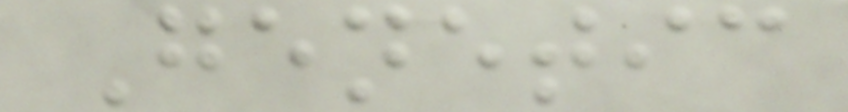Genetic
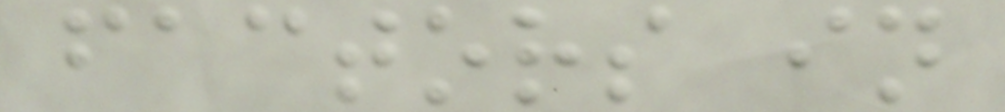factors in
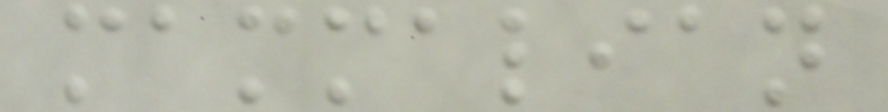mammalian
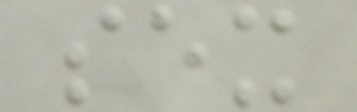sex
